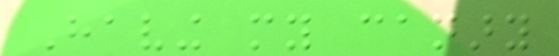Having my canary
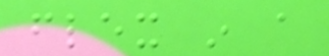flex in a
